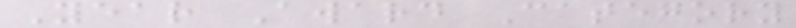Year Award Category
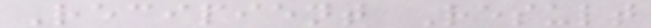Recipient Result
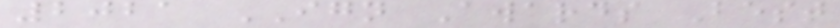2021 IGN Awards Best
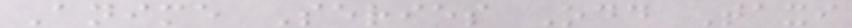Anime Series Odd Taxi
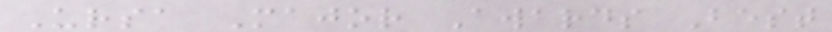Ursa Major Awards Best
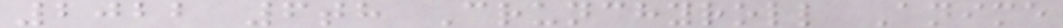2022 6th Crunchyroll Anime
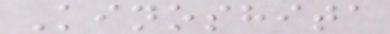Kinoshita
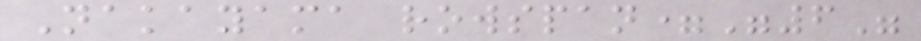Nakayama rowspan="6"
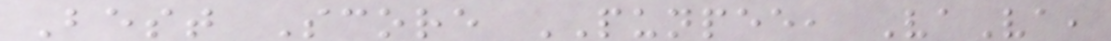Best Score PUNPEE, VaVa,
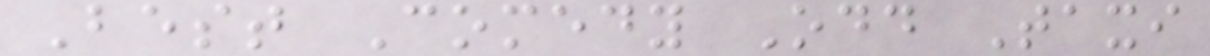Best Comedy Odd Taxi
